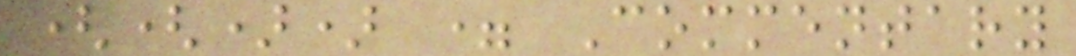(()) = Commentary
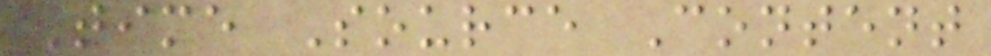Time Source Content
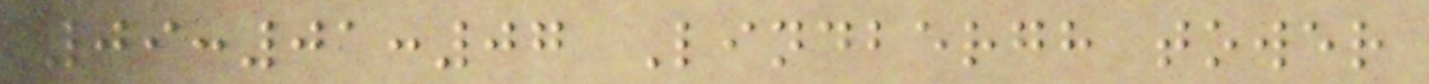09:01:07 Lindbergh tower
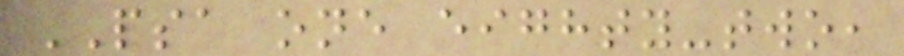PSA one eighty-two,
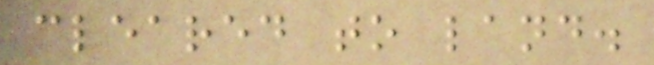cleared to land.
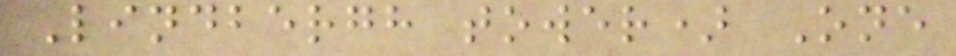Lindbergh tower) One
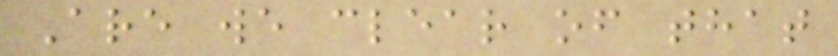Are we clear of that
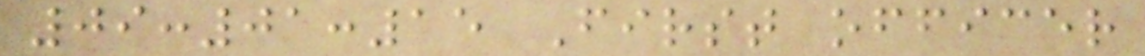09:01:15 First officer
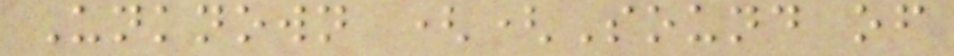Unknown ((Sound of
